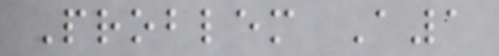Problem A1
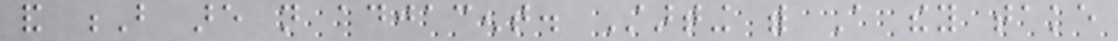and B are not adjacent. Starting with A they take
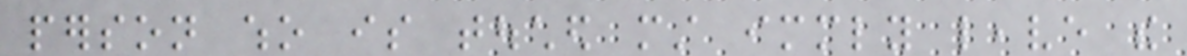person who is touched must immediately leave the
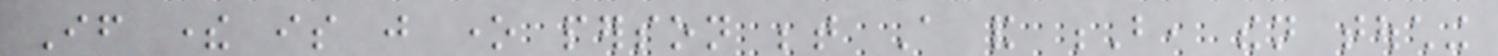If there is just one person between A and B, then touching
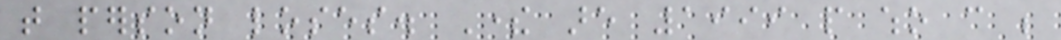that person loses. There are 1999 people who can be
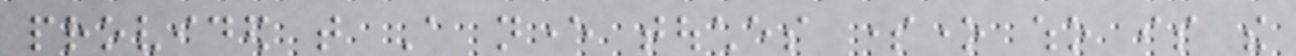provided that A never touches someone who is the
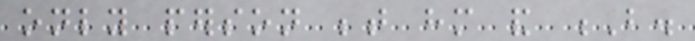only person between him and B.
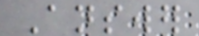Answer
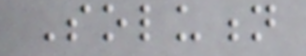Solution
